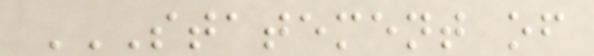STATEMENT OF
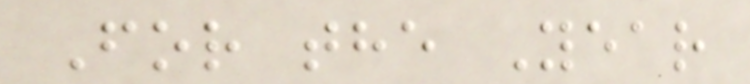For the Year
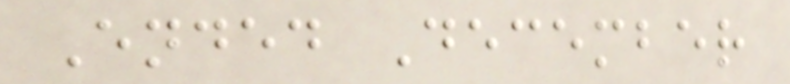Ended December
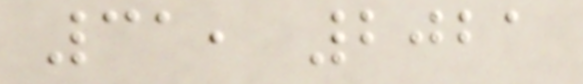31, 2021
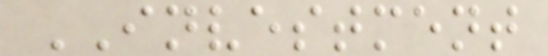INVESTMENT
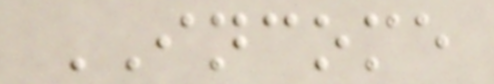INCOME
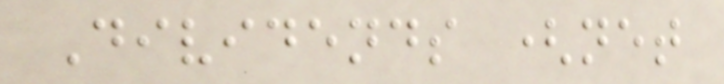Dividends (net
